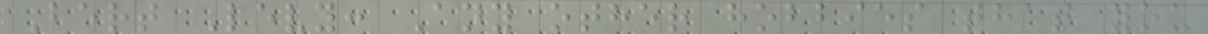Bert Levy: Any other hobbies that you
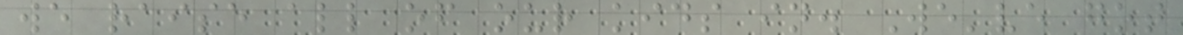we raise all of our kids in. We've got
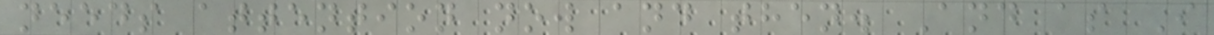needs attention now and then. And as I
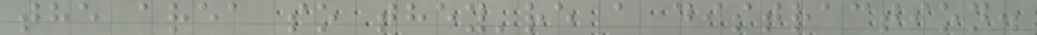the area so they're a distraction.
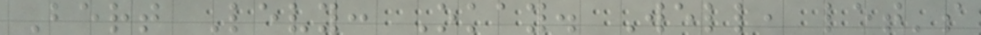Bert Levy: Okay. Well, let's
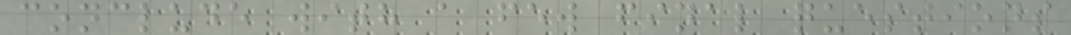conclude with a few final questions
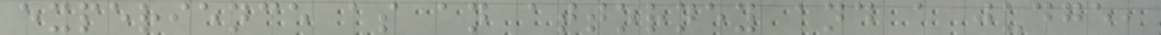experience as an attorney and a judge,
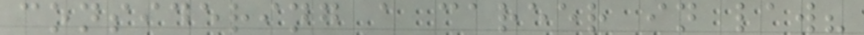considering a career in law?
